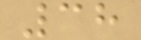38
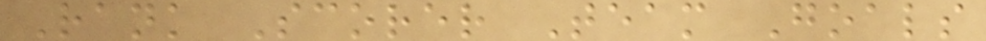Rank Scorer Team Goals
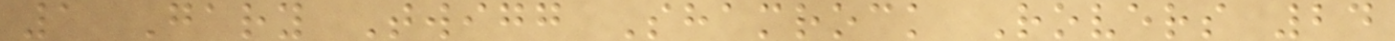1 Gary Twigg Shamrock Rovers 24
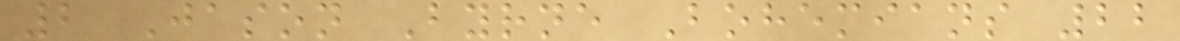2 Jason Byrne Bohemians 22
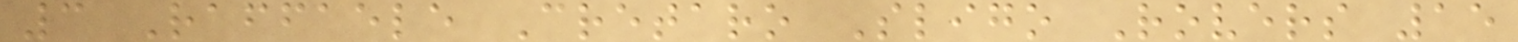3 Raffaele Cretaro Sligo Rovers 15
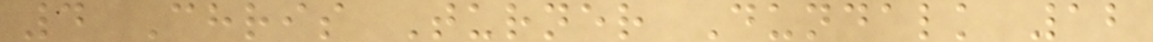4 Chris Turner Dundalk 12
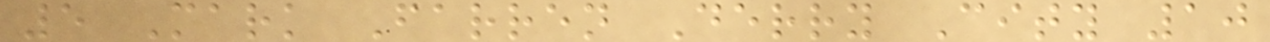5 Mark Farren Derry City 10
